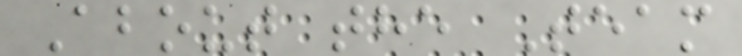About the Team
